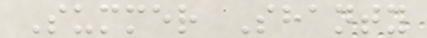Summer Shanty
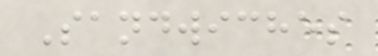Sandwiches
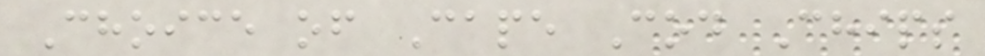Choice of Cape Cod Chips
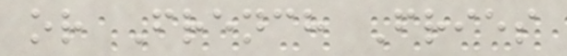or French Fries
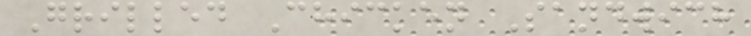Grilled Chicken Sandwich
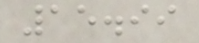15.99
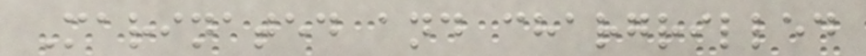Marinated and chargrilled
